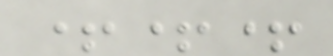+++
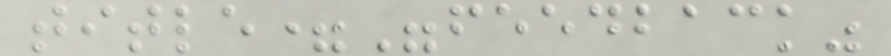title="feedback"
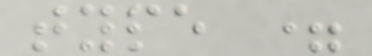type =
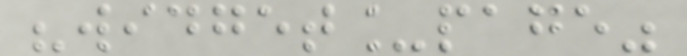"widget_page"
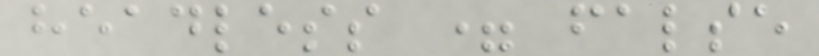headless = false
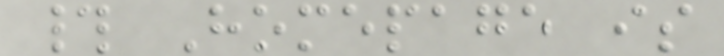# Homepage is
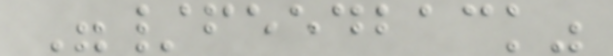"/feedback"
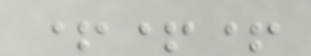+++
